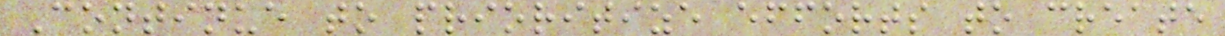Continue to prioritize efforts to create
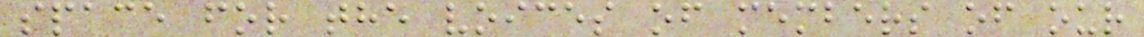space for the voices of members of our
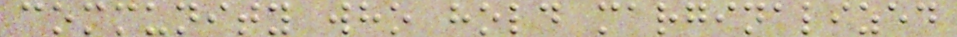community who hold marginalized
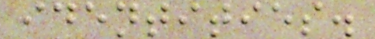identities.
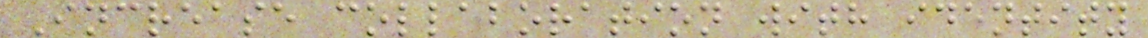Increase collaboration with identity
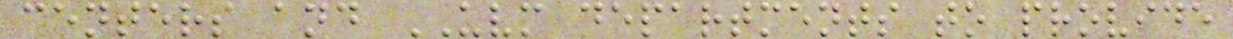centers and UVM departments to provide
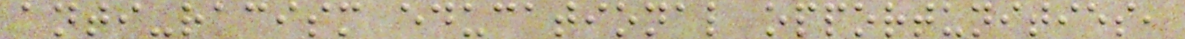anti-racism educational opportunities,
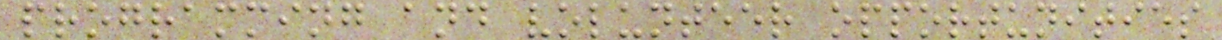programming and volunteer opportunities
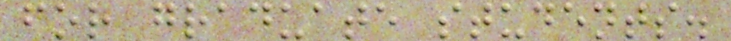for graduate students.
